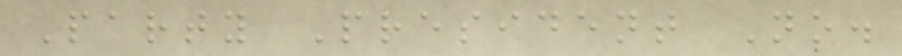Party President No.
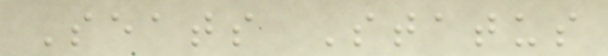Seats Status
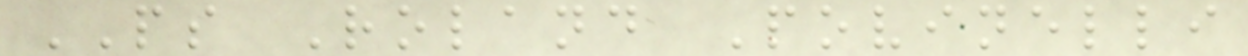PS Roland Povinelli
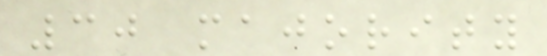30 majority
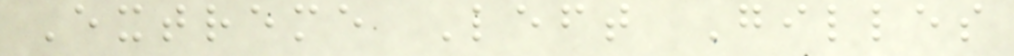Extreme Left Gilles
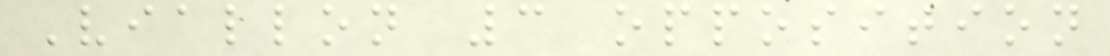Viallon 3 opposition
